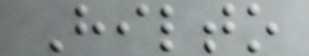Hilto
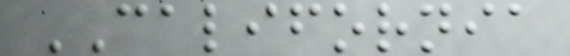CALIFORNIA
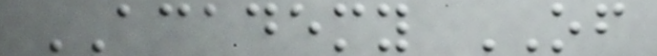ACADEMY OF
